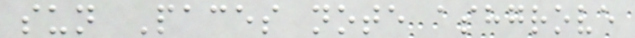sun Paces note ashgrove
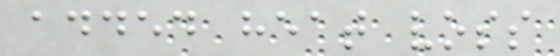added heat voss
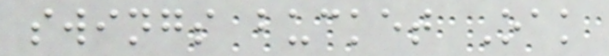swings bucket Oak
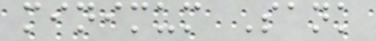minimum Sank
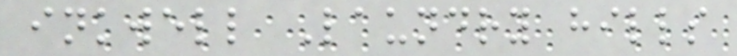inkwell Laundry hills
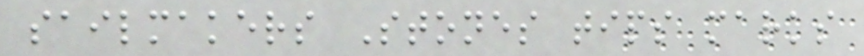sailmakers Stones tips marks
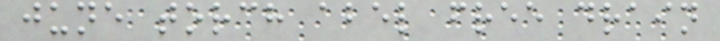june torch abel free drain
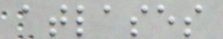atlases
